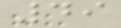49
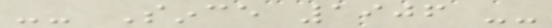-- Since 1906 --
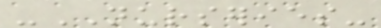-NURSERIES-
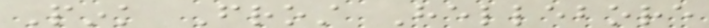Pink Frost Hellebore
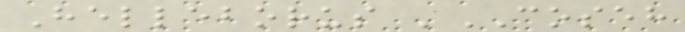Helleborus 'COSEH
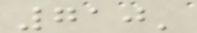710'
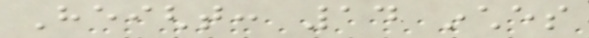Height: 14 inches
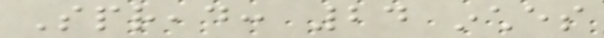Spread: 24 inches
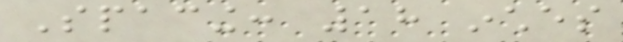Spacing: 18 inches
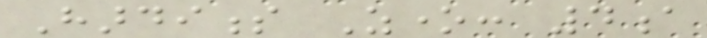Hardiness Zone: 4a
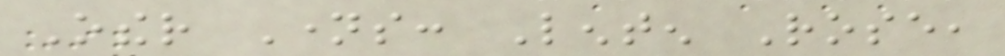Other Names: Lenten Rose,
